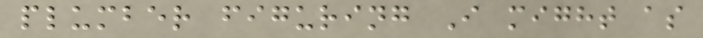plumber figuring I might as
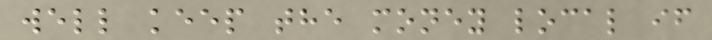well keep the money local if
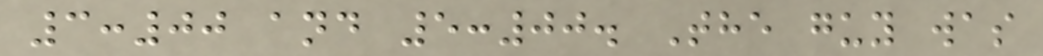3:00 and 5:00. The guy was
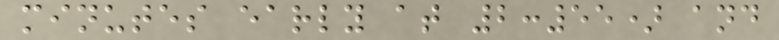minutes early at 2:55) and
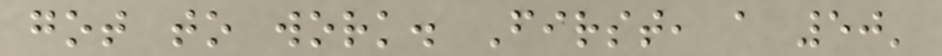got to work. First, a 50'
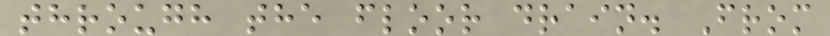through the floor drain. From
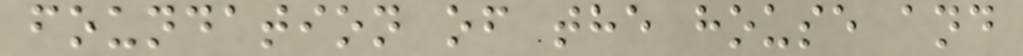foundation of the house and
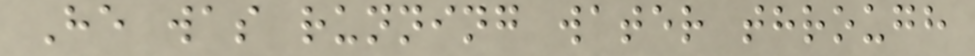He was running water through
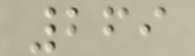269
